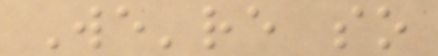We're so
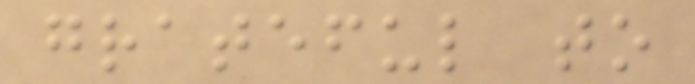grateful to
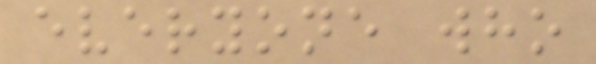everyone who
